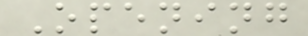Opening
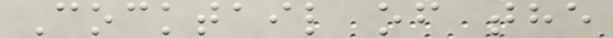Cocktail of the
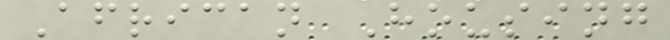African Housing
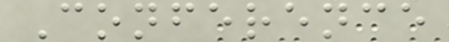Conference
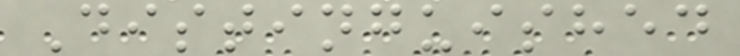Distinguished
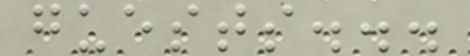guests...
